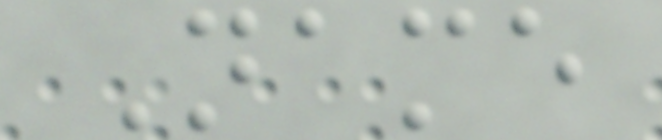Name
